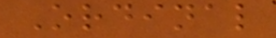Ordinal
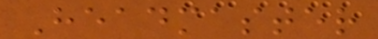Headmaster
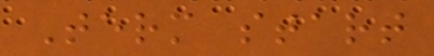Term start
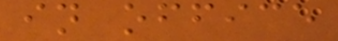in office
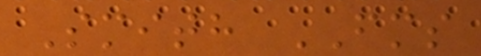Smith FMS
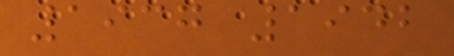1937 1942
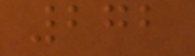272
